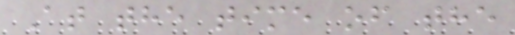At the time of the
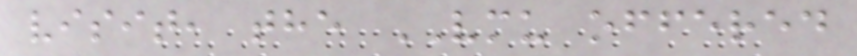visit, the VMU offered
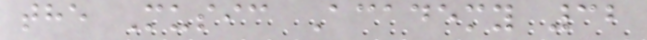the Music Academy 32
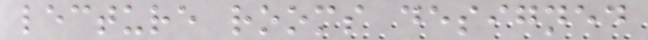lecture rooms designed
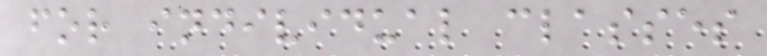for individual classes
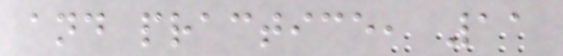and practice, 11
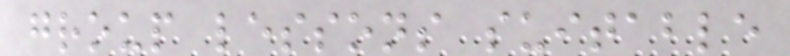group lessons suitable
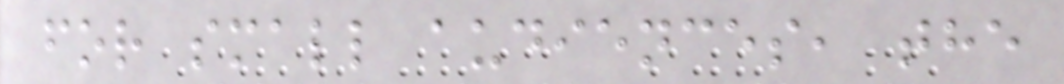for small audiences, the
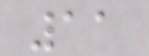11
